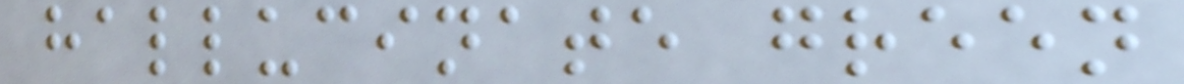hallucinate green
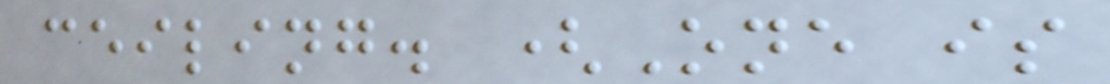ceiling. (One is
